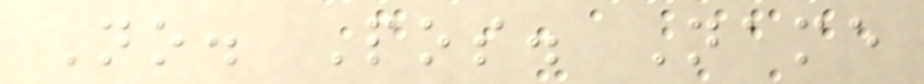No. Pos. Name
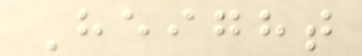Height
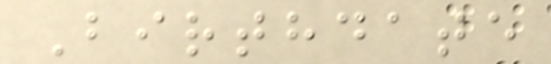Birthdate
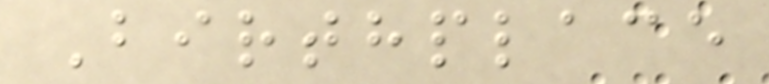Birthplace
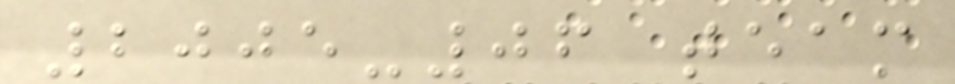2005-06 team
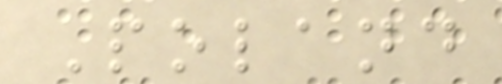Poland
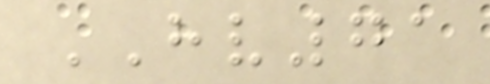HV71
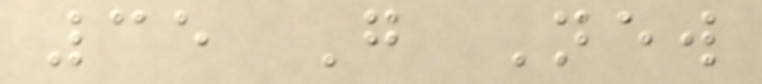35 G New
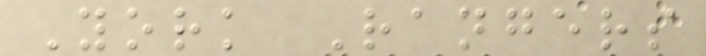York Rangers
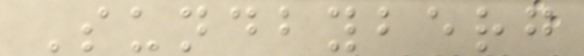Sundbyberg
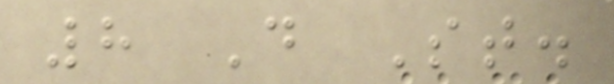8 D St.
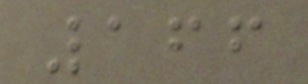166
